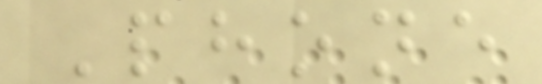Phone
